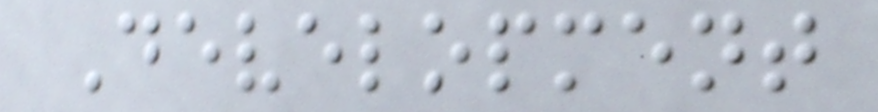Development
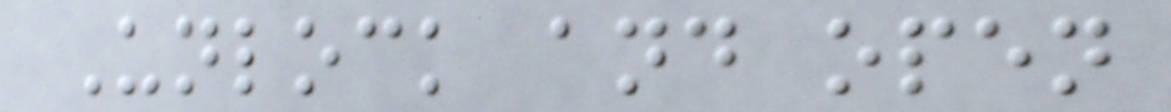Unlock and open
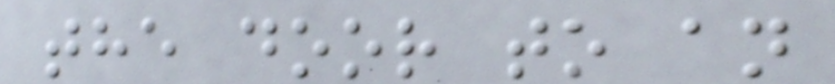the door to an
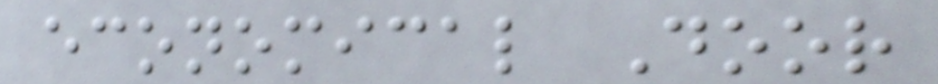economical Door
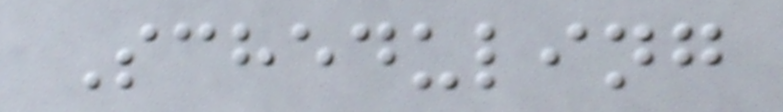Scheduling
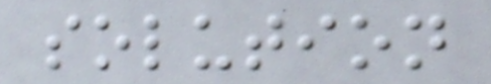solution
